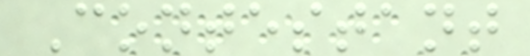Contestant
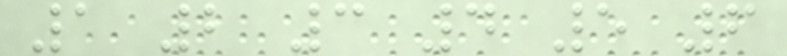1 2 3 4 5 6
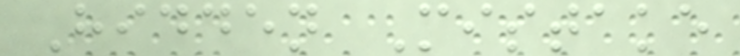Hidden Mistake
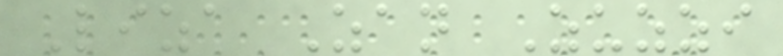Liza Zan Zuzzi
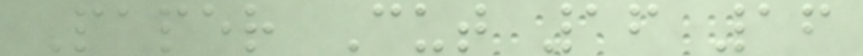Paper Cut 16 16
